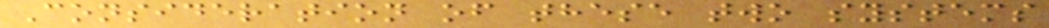Consideration of these two systems
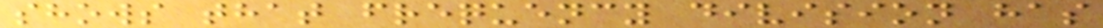shows that frequency division has
